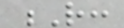R:
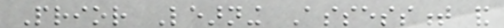Prior Learning Assessment and
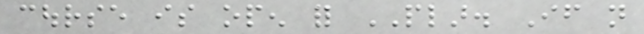course is open for PLAR. If not
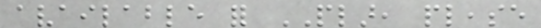available for PLAR, please
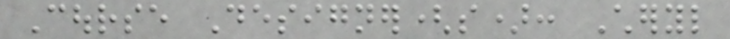Course Designer(s): Cheryl
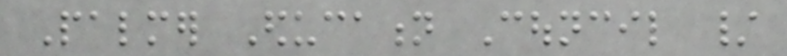Palmer Education Council /
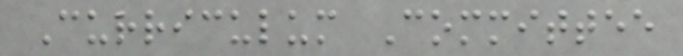Curriculum Committee
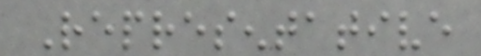Representative
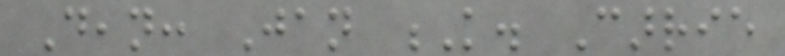Dean: Jan K. Carrie
